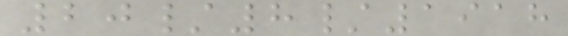20/8/1918
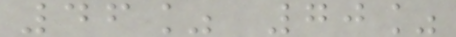46% 70%
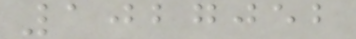1027052
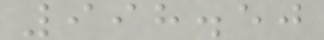998.50
